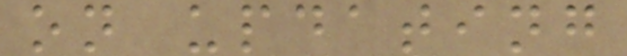on updating
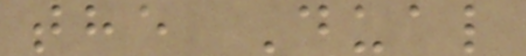the Dual
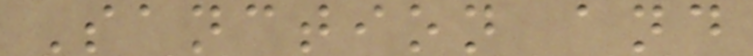Sanction and
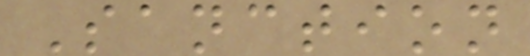Sanction
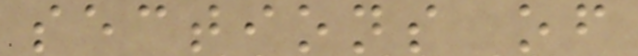sections of
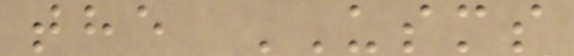the USMS
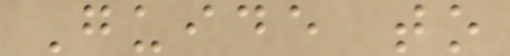Guide to
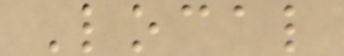Local
